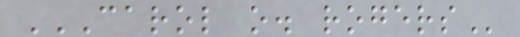CAROL O. ROGERS
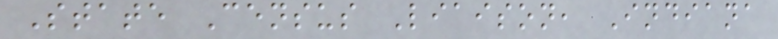State Census Liaison, Indiana
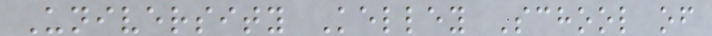University Kelley School of
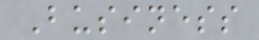Business
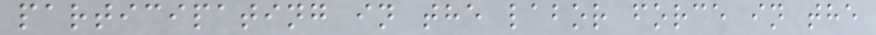participating in the labor force in the
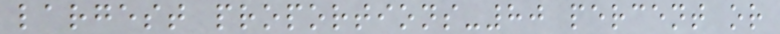largest proportions-80 percent or
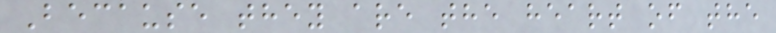Because they are the heart of the
